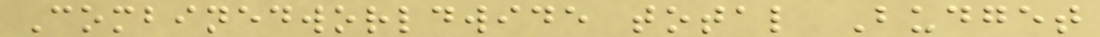Combinedworldwide total Budget
